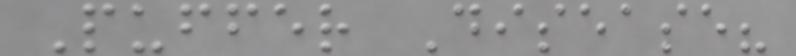Puffer Disease?
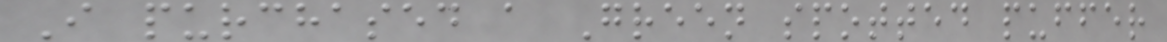I purchased a Green spotted puffer
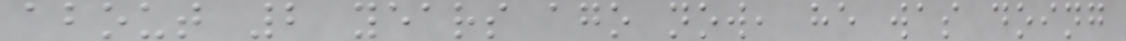about 2 years ago now, he was doing
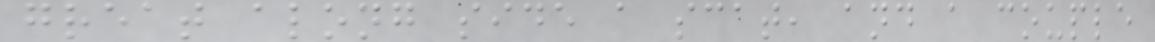great along side a scat, and a couple
